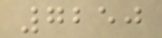7250
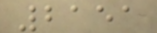2151
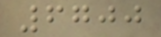6700
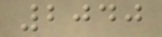2040
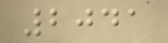2041
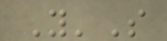Y'S
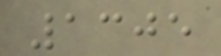1305
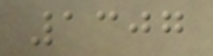1307
